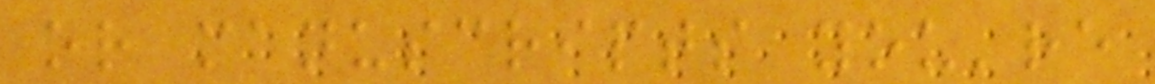or manuscripts you're
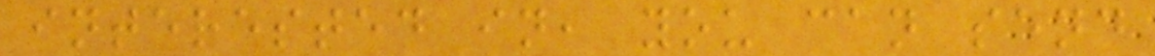interested in, you can send
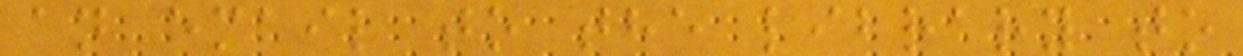an email to the library to
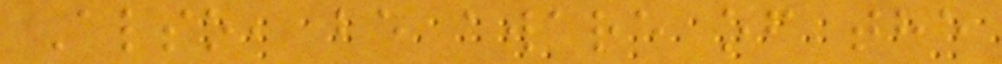Also, be aware of the
